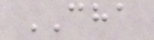CHA
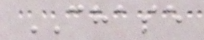CHASE
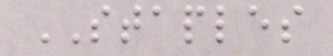STAPLES
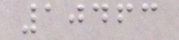10463
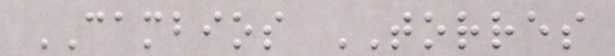CAMBIOS TORRES
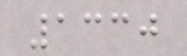1330
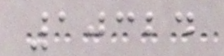10324
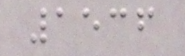1536
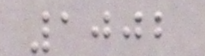1002
